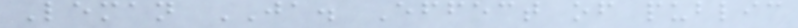Leman JA. Effect of public
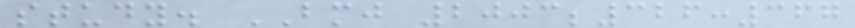study. BMJ 2003;326:367
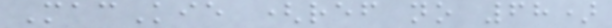MacKie (ref no 68)
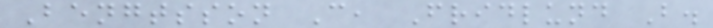Bengtsson C, Fridlund B.
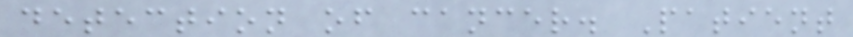detection of cancer. Patient
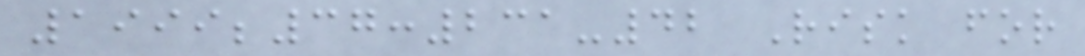1999;37:231-42 Risk for
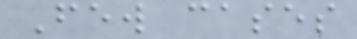Few cases
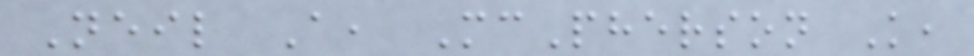Neil A, McPherson K,
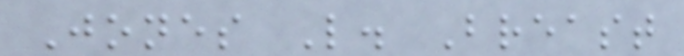Jones L. Breast
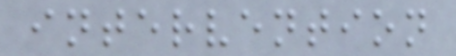intervention
